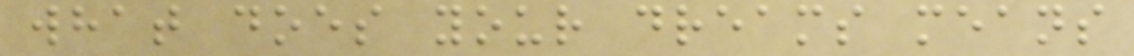what does your dreams means
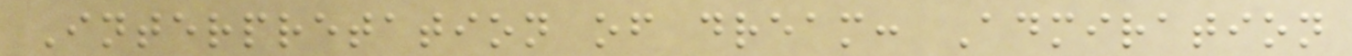Interpretation of dream: Admiration
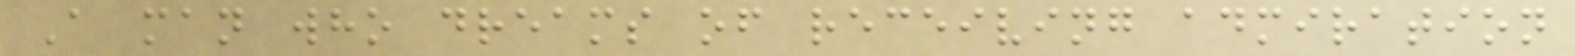A man who dreams of receiving admiration
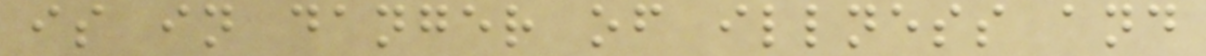is in danger of illness and
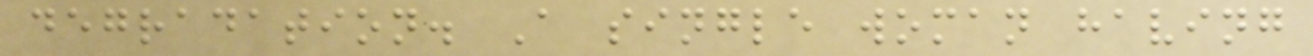degradation. A single woman having
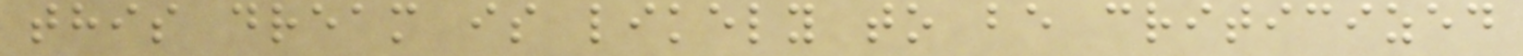this dream is likely to be criticized
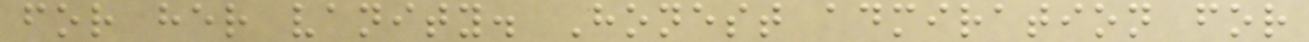for her vanity. Honest admiration for
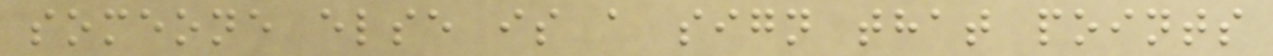someone else is a sign that points
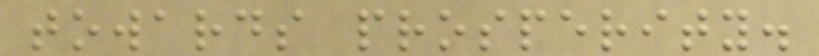towards prosperity.
